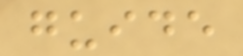guide
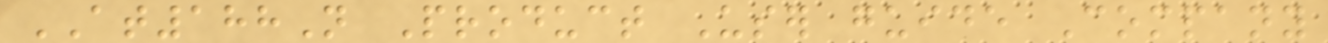AT188N Product User guide Company
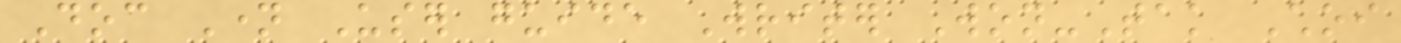Doc Name User guide Writer Won-Tak Choi
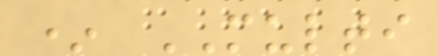* MULTI
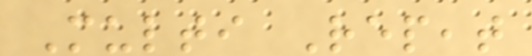Multi Repeat
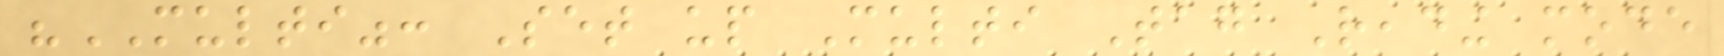"MULTI": Set up Multi Tag Reading mode
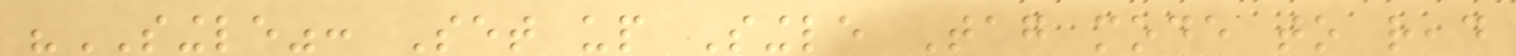"SINGLE": Set up Single Tag mode to read
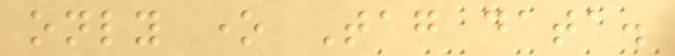only one Tag data.
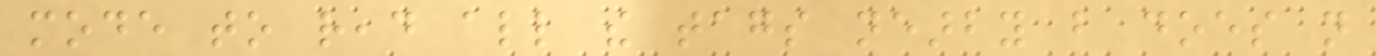mode to read all the tags nearby but does not
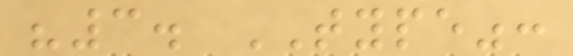"3. TYPE":
